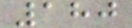180
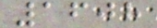1608
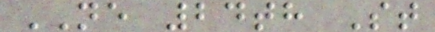NE 24th St
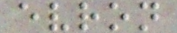evron
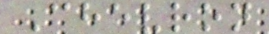Chevron
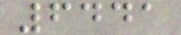6441
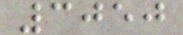3050
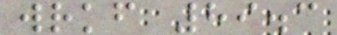wrkf 89.3
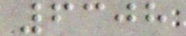6308
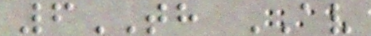6TH AV
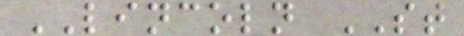LINCOLN ST
